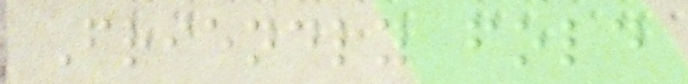Friendly fold
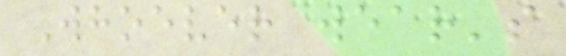Whoever wear's
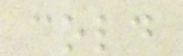cold
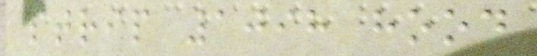strip 1098 hood
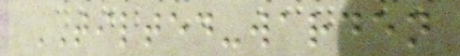TILTED-warden
